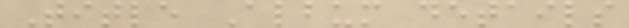Title Album details
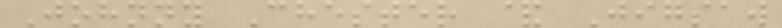Johnny Chester & Jigsaw
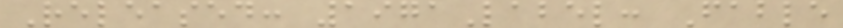Released: 1971Label: Fable
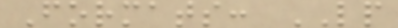Formats: LP
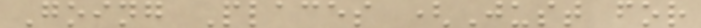Going Places (Just for
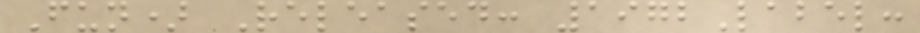Fun) Released: 1972Label:
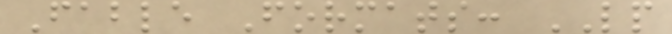Fable Formats: LP
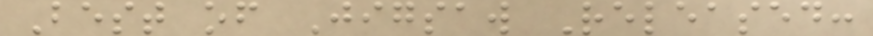Best of Jigsaw Released:
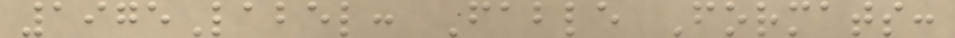1975Label: Fable Formats:
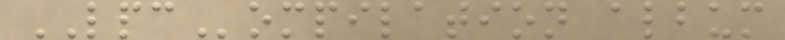LPCompilation album
